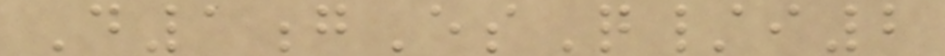D1gEsQ/i2
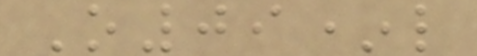O09*l
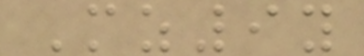Mz9y
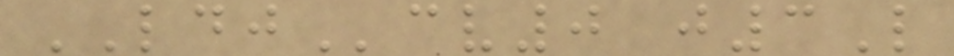LDJcv0 j3L
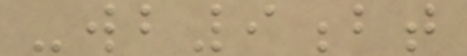-wb9bt
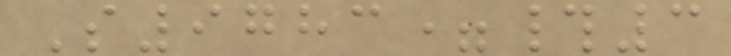S9783=#3
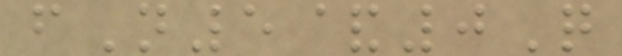fN5&0Q
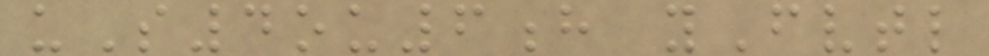uS4ou6h yFvtl
